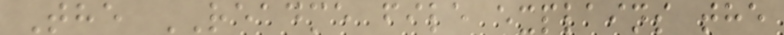The README file explains the
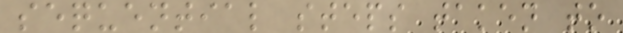sequential steps taken to
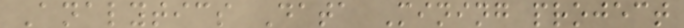Analytics Data Mining project
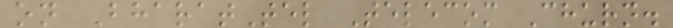on BharatTel Telecom Churn.
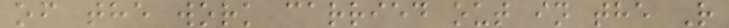of the work carried out in the R
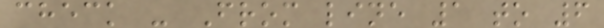check - From line 1 to 6
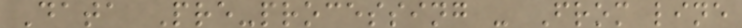Data Pre-processing - From line
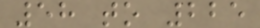58 to 225
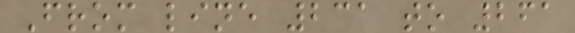From line 231 to 261
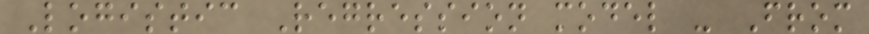Logistic Regression model - From
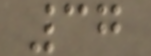37
